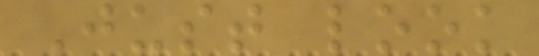Just look
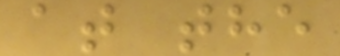at the
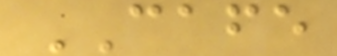CAFE
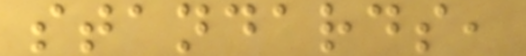standards,
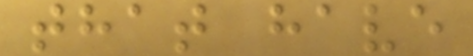that have
